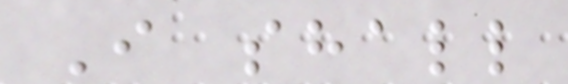I shall
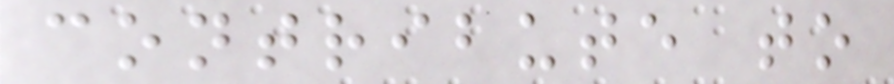contribute to
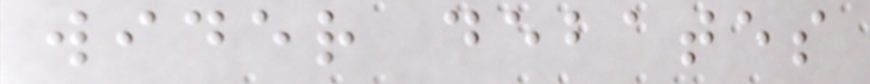wider debates
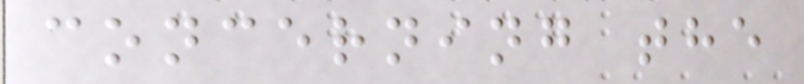concerning the
